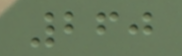260
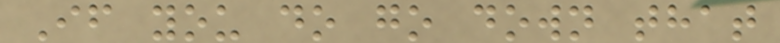If you do go down that
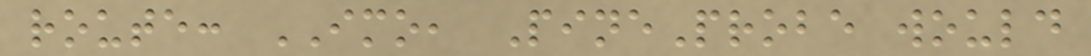route: IMO, PineProbe would
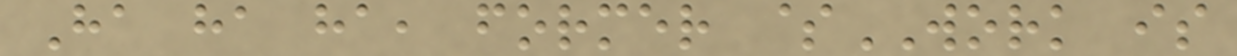Ha ha ha, former $WORK is
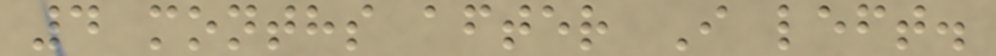4 months after I left.
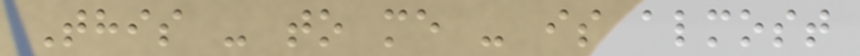This - to me - is almost
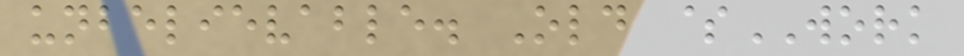unbelievable. Old $WORK
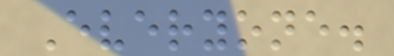Everyone.
